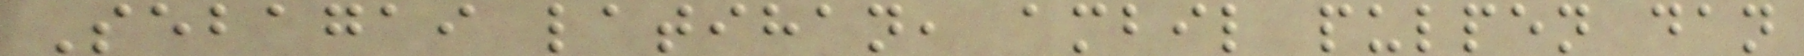Sebagai latihan, ambil pulpen dan
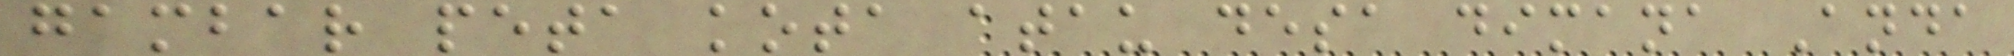gambar peta kota atau desa dimana Anda
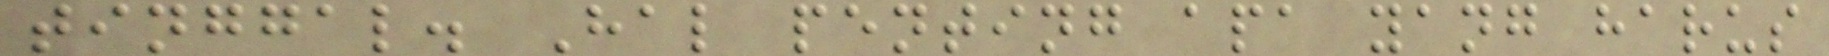tinggal. Hal penting apa yang harus
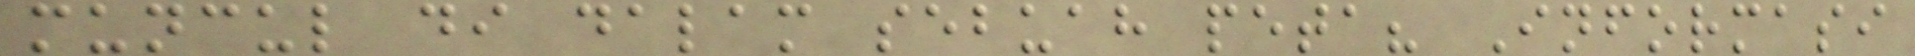muncul di dalam sebuah peta? Informasi
